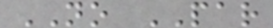NO PAR
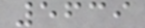5639
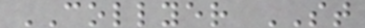COLLYER ST
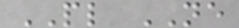PL NE
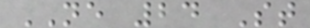NE 24 St
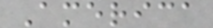America
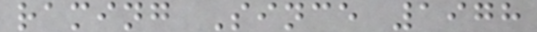raming Since 1978
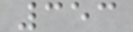353
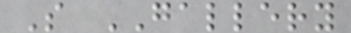S GALLERY
